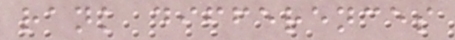rank differences
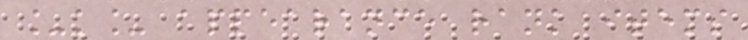_k_ appearance rank items
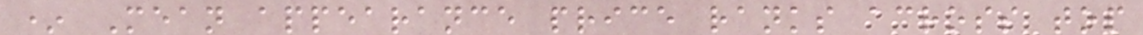* Mean appearance price ranks across top
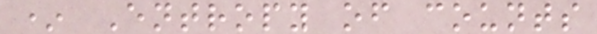* Entropy of counts
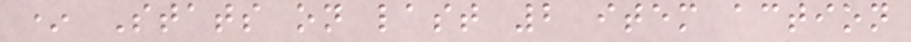* Stats on last 2 item action
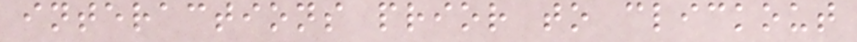interactions prior to clickout
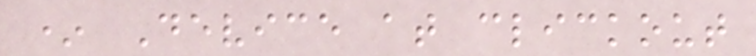* Device at clickout
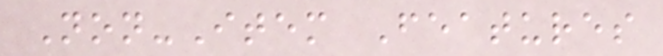Non-Item Features
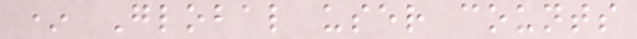* Global user counts
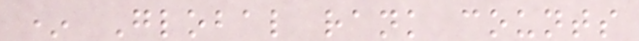* Global rank counts
